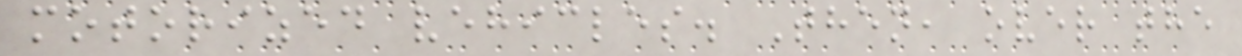motorized vehicles. Then, over the
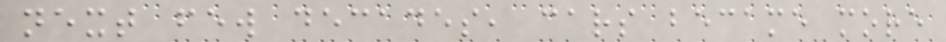next few decades, cars became more
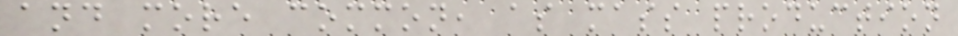and more common, as mass production
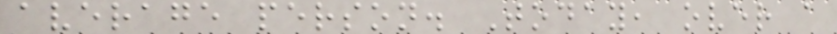average person. Today, over a
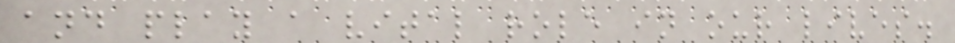and play a vital role in our lives.
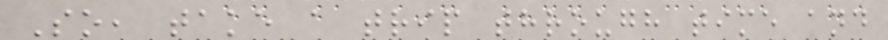So, take a trip through time and
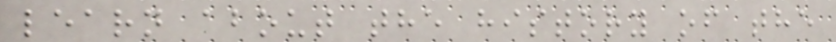learn about the history of the
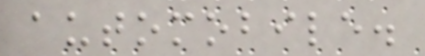automobile.
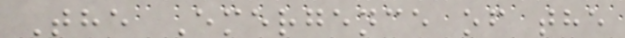The Emergence of the
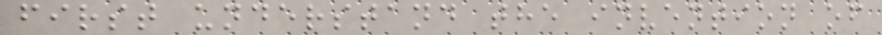first understand the invention of
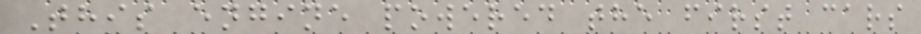This engine powered the first cars
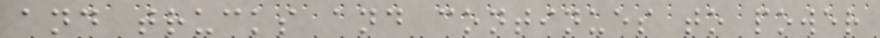and trucks and continues to power
